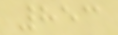853
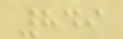849
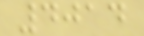4014
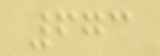673
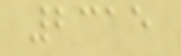2315
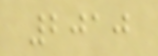2010
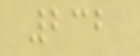232
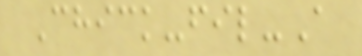Chick-fil-A
